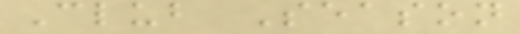Club Season
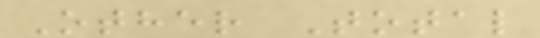Other Total
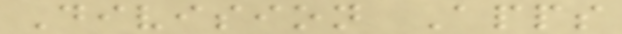Division Apps
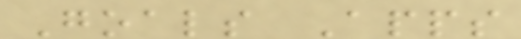Goals Apps
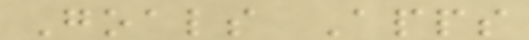Goals Apps
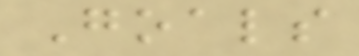Goals
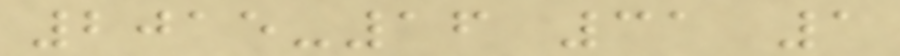2015-16 31 1
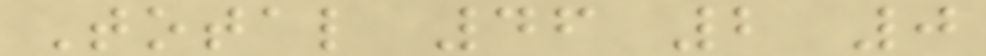Total 46 2 0
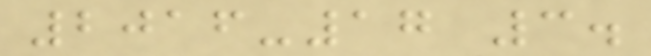2016-17 3.
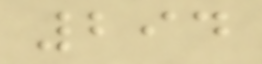294
